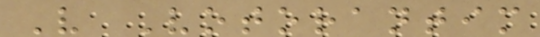V Votorantim
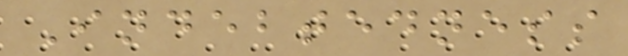Indebtedness
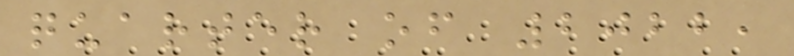quarter of 2022,
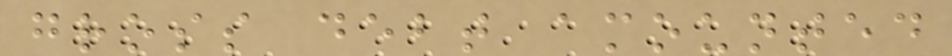gross debt amounted
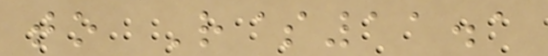to R$11.1
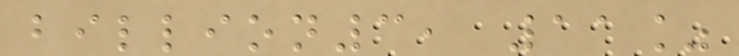billion3, 11%
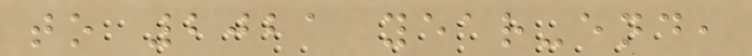to 2021 year-end,
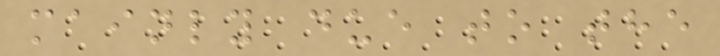mainly due to the
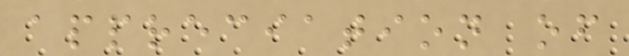appreciation of
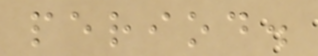period.
